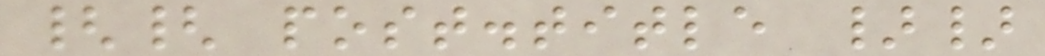{{ post.title }}
